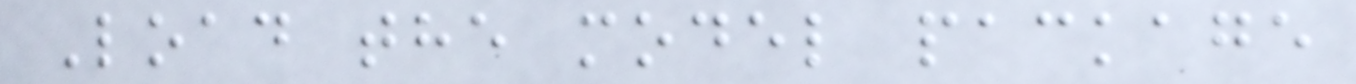Load the model package
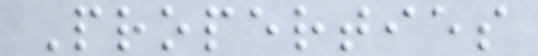Properties
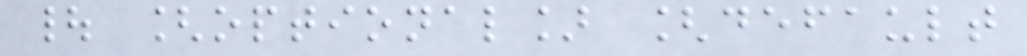| [optional] [default
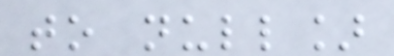to null]
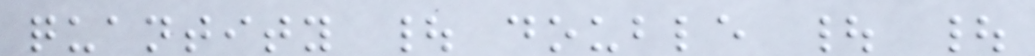quantity | double | |
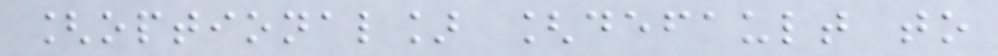[optional] [default to
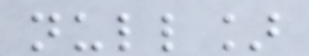null]
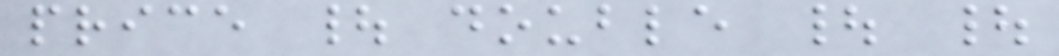price | double | |
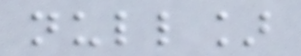null]
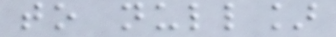to null]
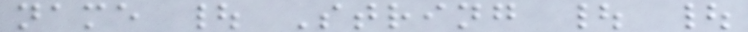name | String | |
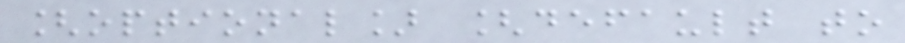[optional] [default to
